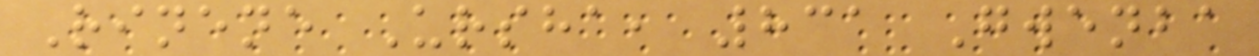Rinene Ursha, 831 Gwenba
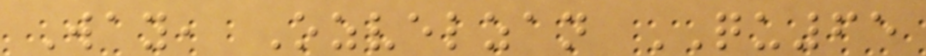Way, Ozvelzan QU65
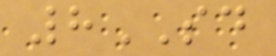8SD
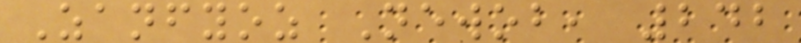Zanfyoz Newob, 242
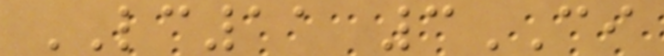LC11 3CI
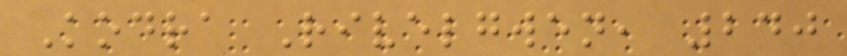Kodra Rivelgwen, 240
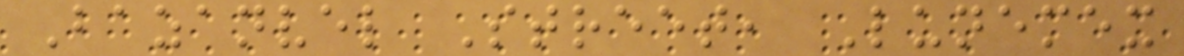Bazanvel Street, Lunemex
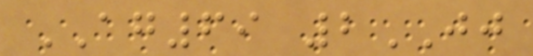AG69 2JJ
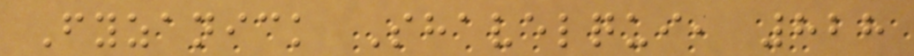Fyzanick Shavelqui, 828
